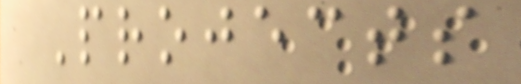Projects
